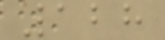128
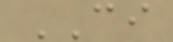CI
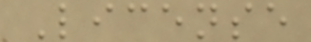License
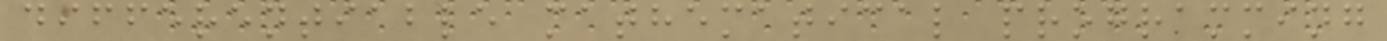differentiable mathematical programming
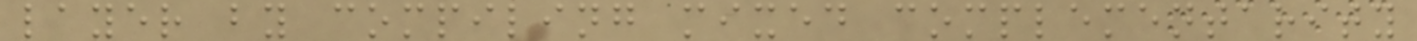layer by compiling mixed complementarity
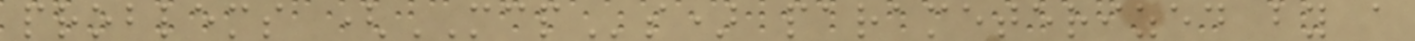problems (MCPs) parameterized by a
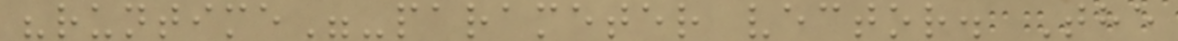"runtime"-parameter vector. The
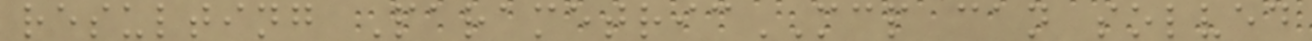resulting ParametricMCP can solved
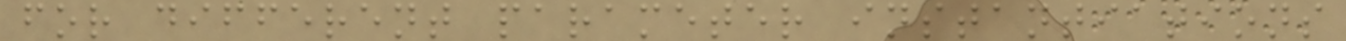for different parameter instantiations
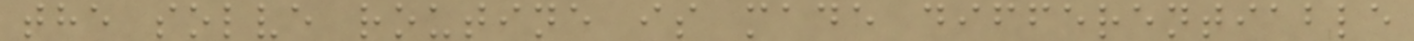the solve routine is made differentiable
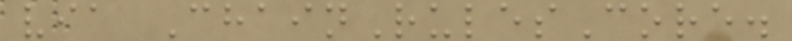via ChainRulesCore.
